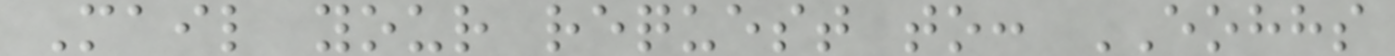Mail your request to: EOHHS
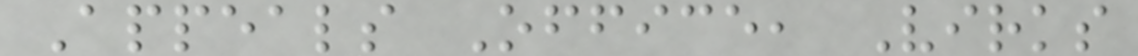Appeals Office, Virks
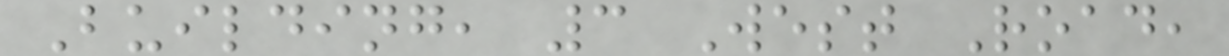Building, 3 West Road,
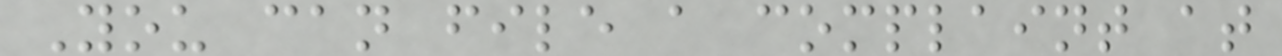You can file a complaint at
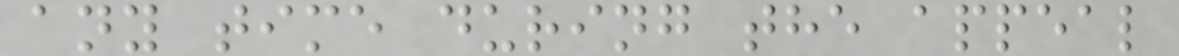any time during the appeal
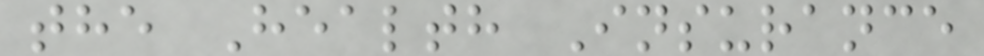the Health Insurance
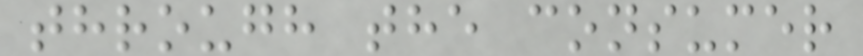through the consumer
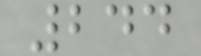244
